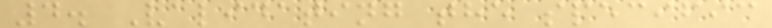4. Validating the specific
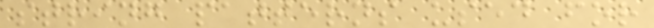string patterns used for
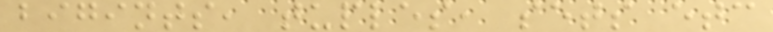bigints, tuples, sets etc
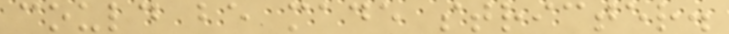could be made stricter.
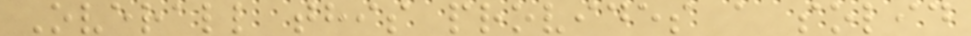Overall this provides a solid
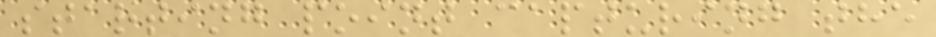starting point capturing the
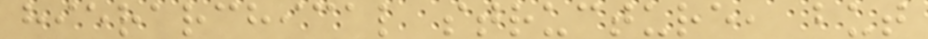hierarchical structure, but
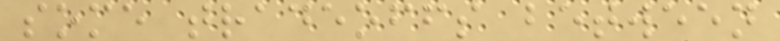some tradeoffs between
